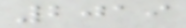2019
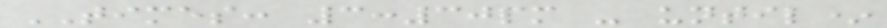TIMES: 3:30pm - until*
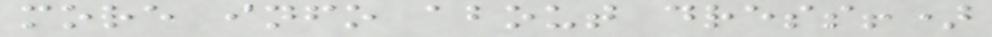more info about dress!)
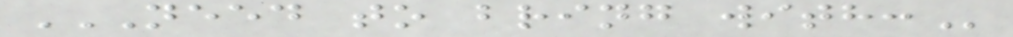NEED TO BRING WITH:
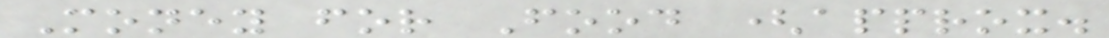Money for Food (approx.
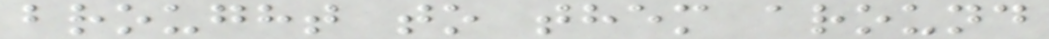brought to them around
